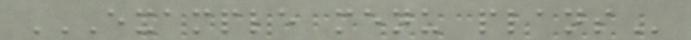EXAMPLE MENU PLANS
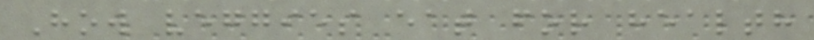How veggies eat for health
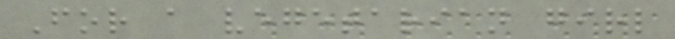For a vegetarian girl
